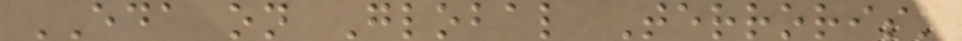EDA on Global Terrorism
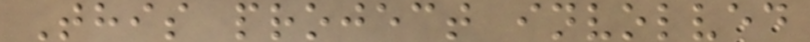This project involved
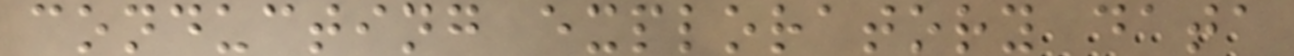conducting exploratory data
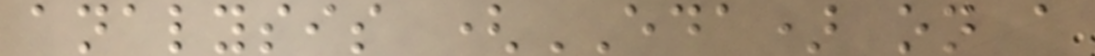analysis (EDA) on a
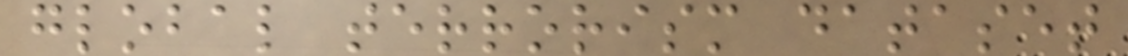global terrorism dataset
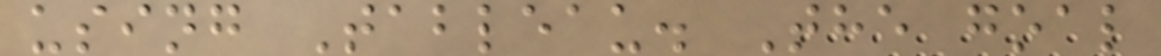using Tableau. The goal
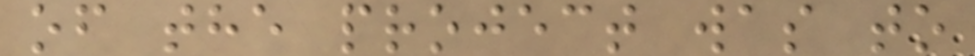of the project was to
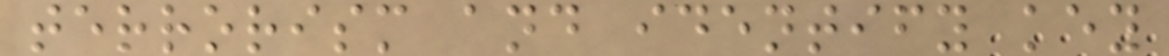terrorism and identify key
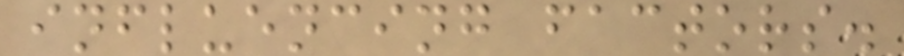influencing factors.
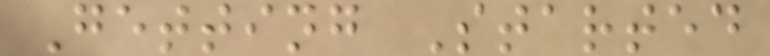Getting Started
